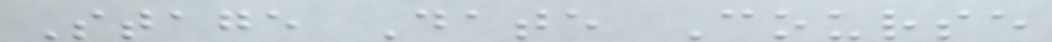Stage Date Course
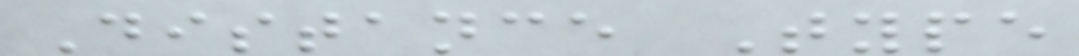Distance Type
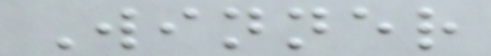Winner
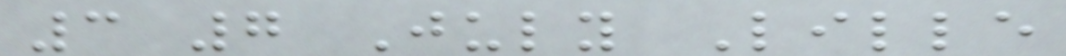3 7 July Lille
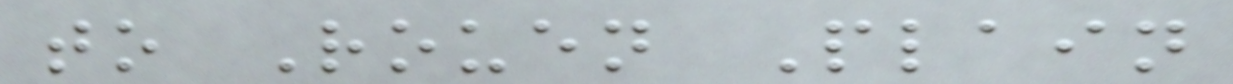to Rouen Plain
